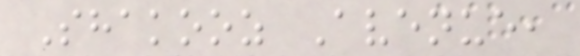Shakooz Avenue,
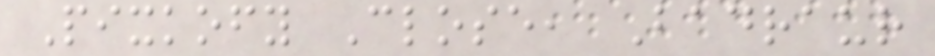Pixkofy Close, Badraur
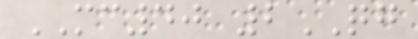MC40 2QG
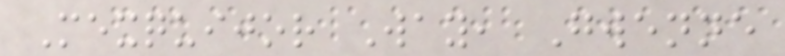Mexquijor Way, Gwenne
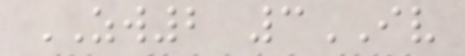ZW2 3IV
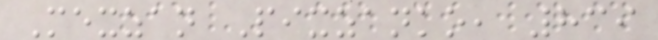Mexzan Pixzanko, 839
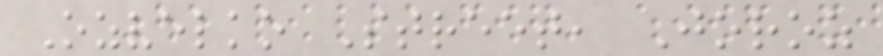Ozvelko Street, Joroz
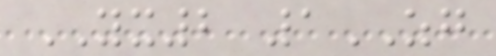YX2 1ZG
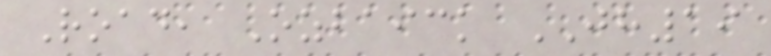Road, Ozbaick JH19
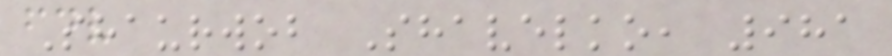Shaurwob Shavelko, 981
